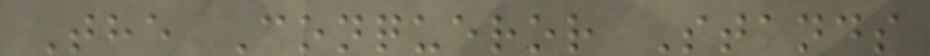The Conqueror Stands
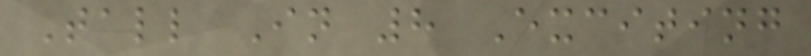Tall In 8 Exciting
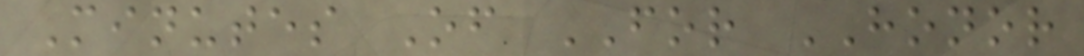Minutes Of FOR HONOR
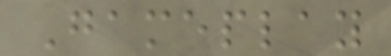Gameplay
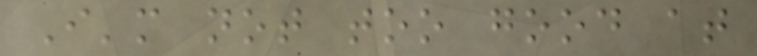I'm not too good at
